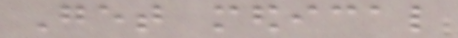Get medical
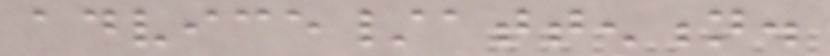advice/attention.
